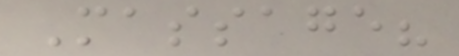Massage?
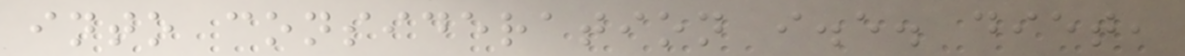into consideration i.e. diet,
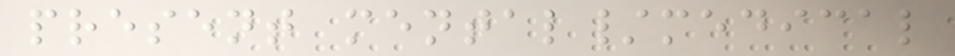present mental/medical
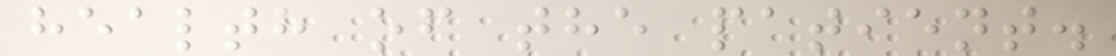health of the patient.
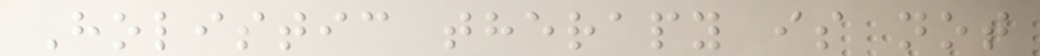Holistic therapy is not
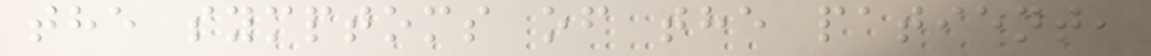the symptoms of the patient,
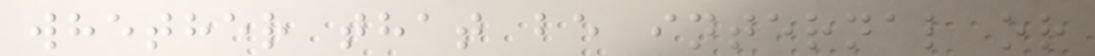whether that be internal or
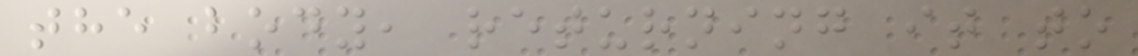the body, returning it to
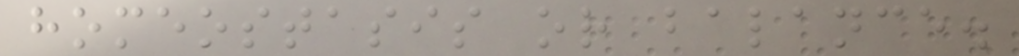homeostasis or balance.
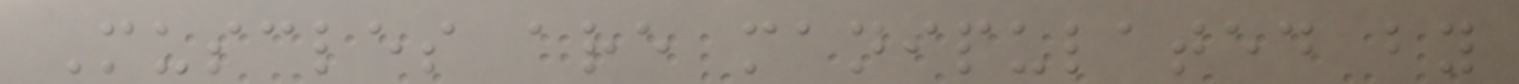Muscles are manipulated by
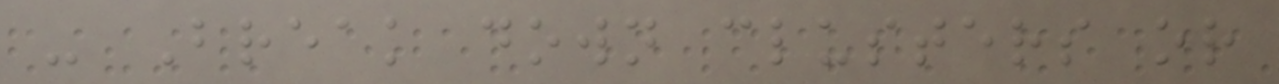- Break down clusters or
